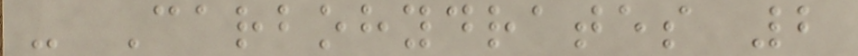- Carbohydrates 2
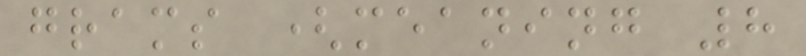grams (meaning 8
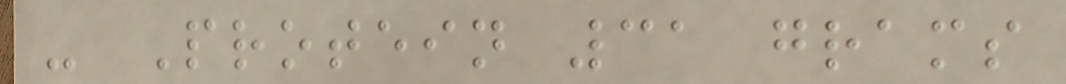- Protein 31 grams
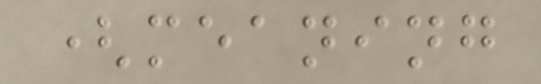(meaning
